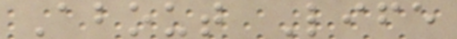About Life
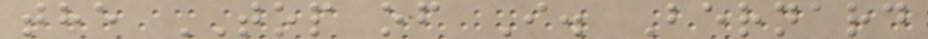the TOP of I. Bernard
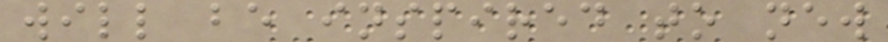will be inspired to new
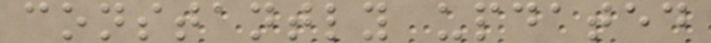constantly updated
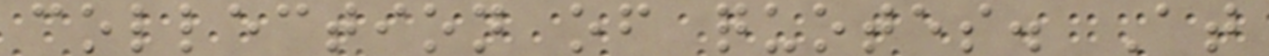collection of quotes. At
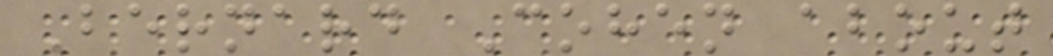Bernard Cohen about
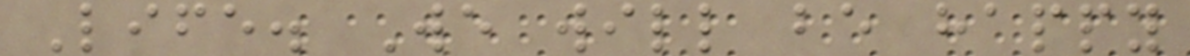Life. We will be happy
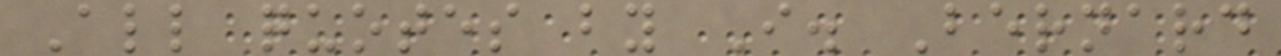All quotes by I. Bernard
